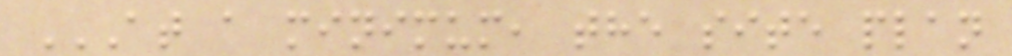AT A MINIMUM, THE SITE PLAN
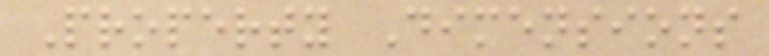Property Dimensions
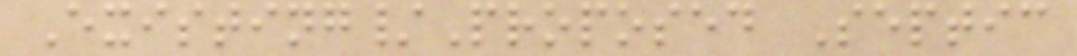Existing/Proposed Septic
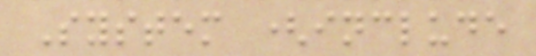System (include
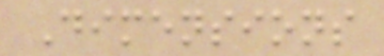Dimensions
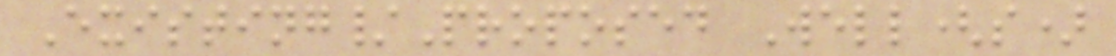Existing/Proposed Well(s)
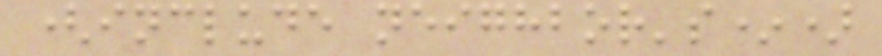(include neighbor's*)
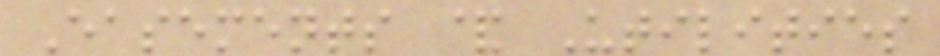Easements & Utilities
